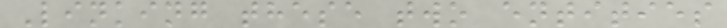Linking these two entities
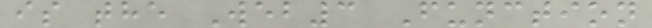is the Web3 Function
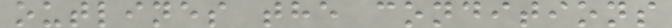outlines the conditions
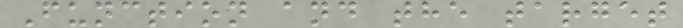Function and the target
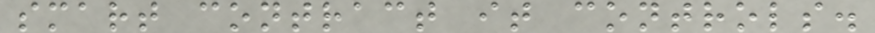smart contract it controls.
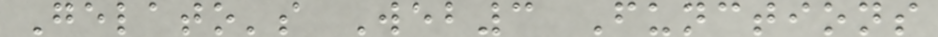Gelato's Web3 Functions
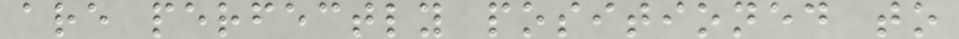are perfectly positioned to
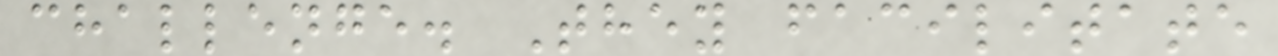challenge. They facilitate
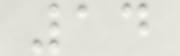14
